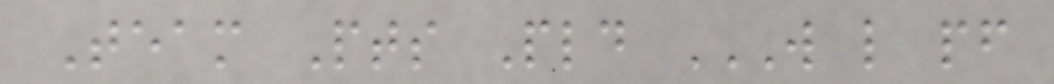Team Pts Pld W L PF
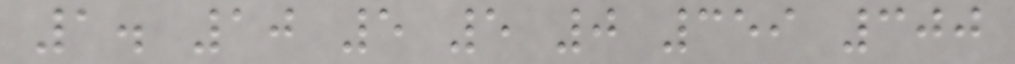1. 10 5 5 0 359 300
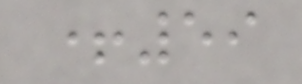+59
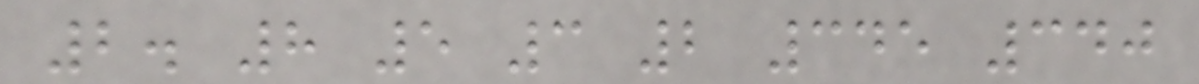2. 8 5 3 2 345 340
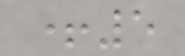+5
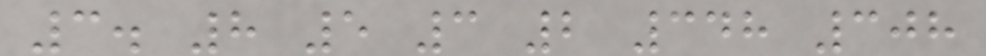3. 8 5 3 2 348 308
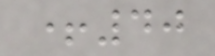+40
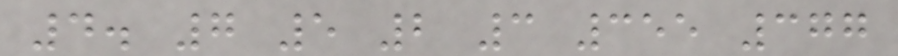4. 7 5 2 3 355 377
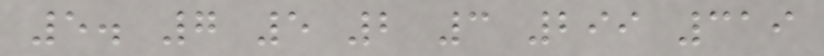5. 7 5 2 3 299 319
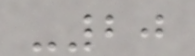-20
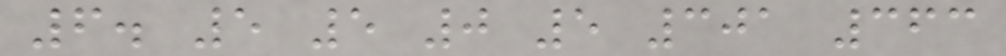6. 5 5 0 5 301 363
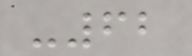-62
